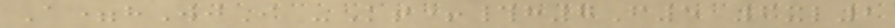A=hWjI -Kt+#h7F5 6xl2
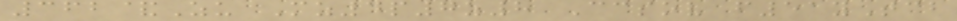362&Zu Mz4p7z8 Ccsov f51yTcb
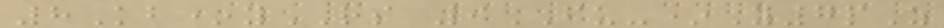8Kb*yRS 9FU-*Y7pZ
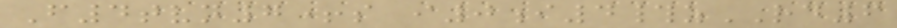F4tvn7+s i0i4#zRD6
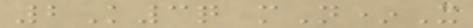2K3q mN*X
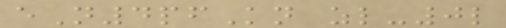eN4pfKn zl-0l
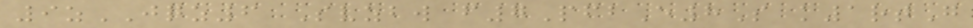9zJQZ6 Svzbw f7PfbE8S k1rtG
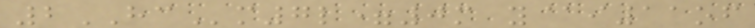2HCm7l=0m y@i11of
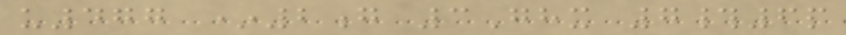u477 *2g 3Ghx 7#6p
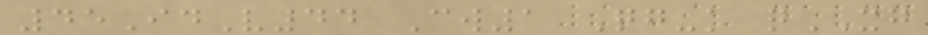45IdV44 Cw1 Qg-k qXG
